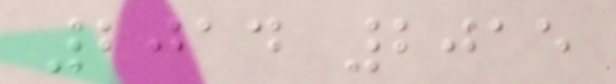2014 2015
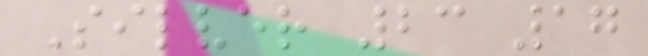Silver 23 17
